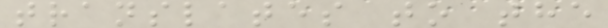translates to the
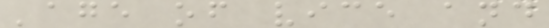'age of vice and
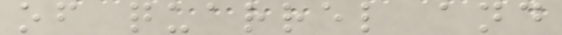of quarrel and
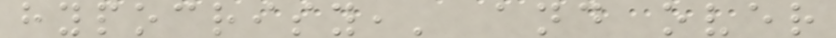hypocrisy,' and over
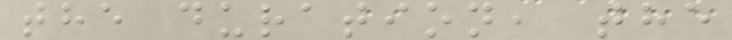the duration, the
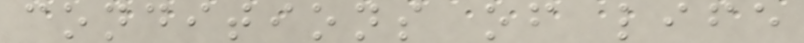conditions of life
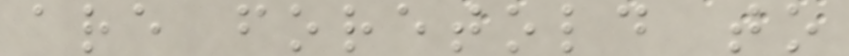are foretold to
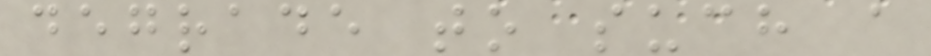degrade to such a
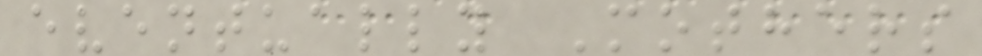eventually Mothers
